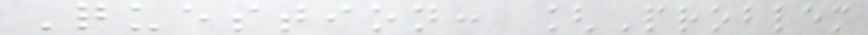Question: [Problem
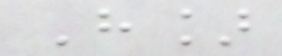H]
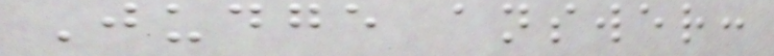Judge answer:
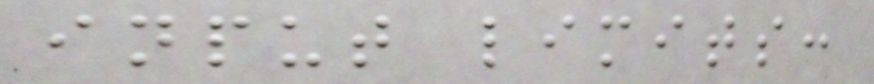input limits:
